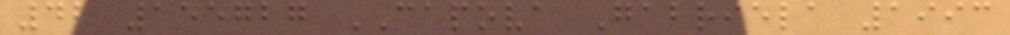42 155727 CAPOVA Gabriela 1993
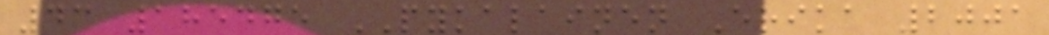43 185475 PYKALAINEN Erika 2001
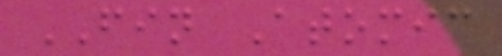FIN Atomic
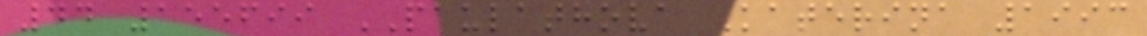44 155699 PAULATHOVA Katerina 1993
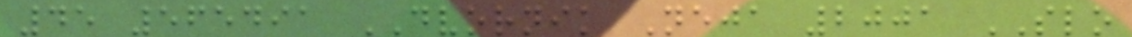45 565491 DVORNIK Neja 2001 SLO
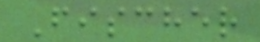Fischer
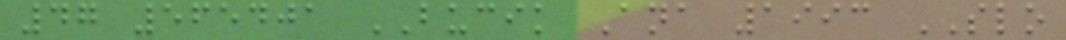47 565401 BUCIK Ana 1993 SLO
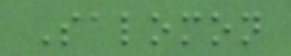Salomon
